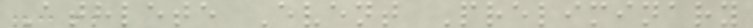Athlete Event Preliminary
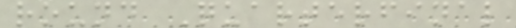round Quarterfinal
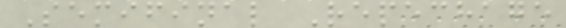Semifinal Repechage
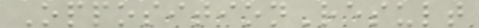OppositionResult
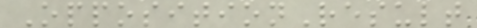OppositionResult
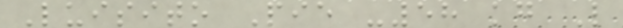Luisito Pie -58 kg L
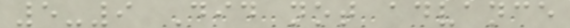5-9 Did not advance
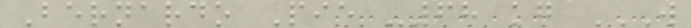Bernardo Pie -68 kg W
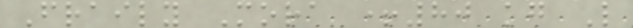Fraily Mora +80 kg L
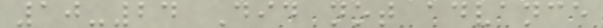10-24 Did not advance
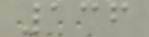136
